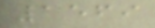1569
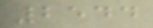2544
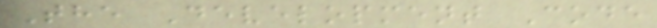The Development Code
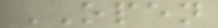OPEN
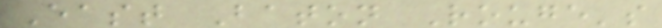East Baton Rouge's
